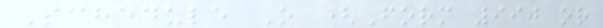Schedule O (Form 990 or
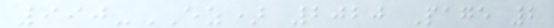990-EZ) 2020 Page 2
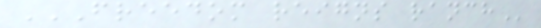FREEDOM REIGNS RANCH
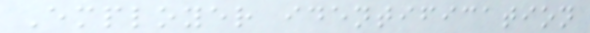Employer identification
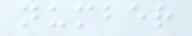number
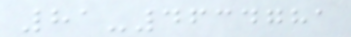81-4634781
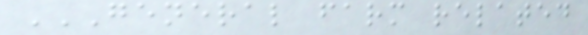GENERAL FARM RELATED
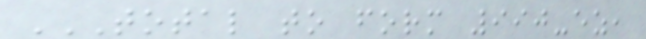TOTAL TO FORM 990-EZ,
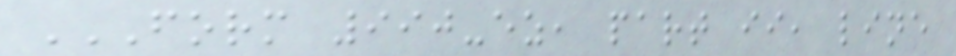FORM 990-EZ, PART II, LINE
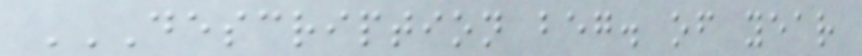DESCRIPTION BEG. OF YEAR
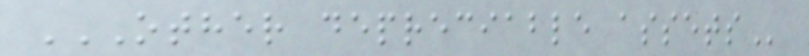OTHER DEPRECIABLE ASSETS
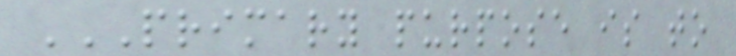PRIMARY PURPOSE IS TO
